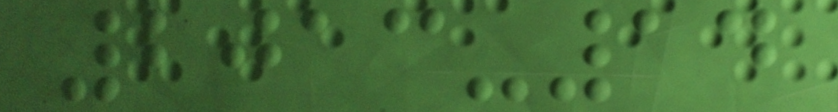2013-14
